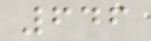646
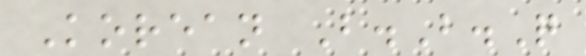Korean B.B.Q
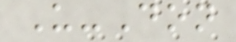U-Don
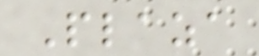Plaza
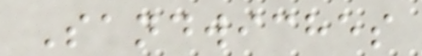Sandwiches
